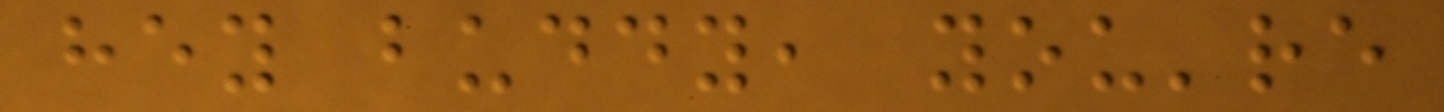hey buddy, you're
